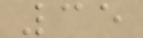35
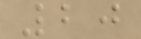20
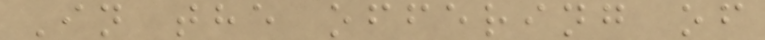In the offering of
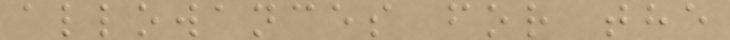allowances for the
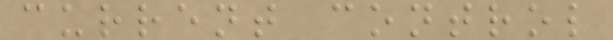current control
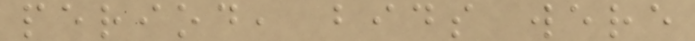period, bids were
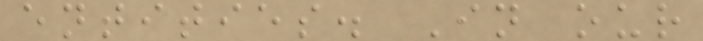entities. In our
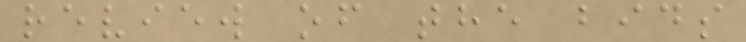review of the bids
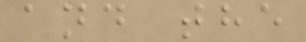and the
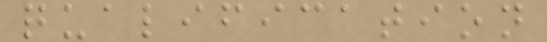qualification
